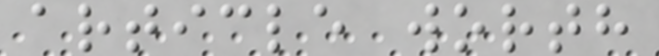article worth
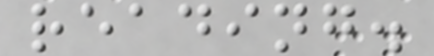reading.
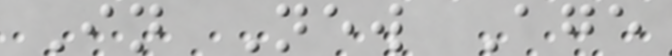In New Age
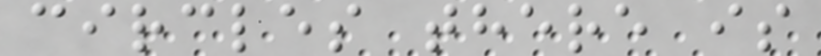circles there is
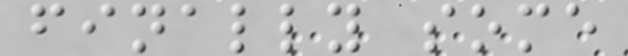finally some
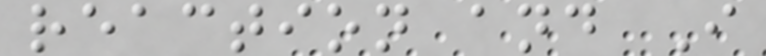reaction and I
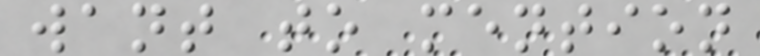want to mention
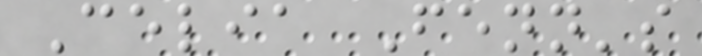Celia Fenn's
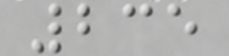235
